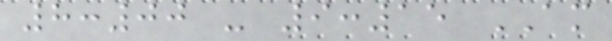8:00 - 9:15 AM
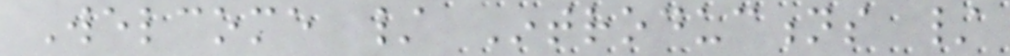Welcome / Introductions /
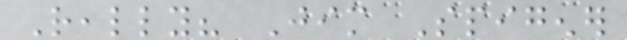Really? Jim Spigener
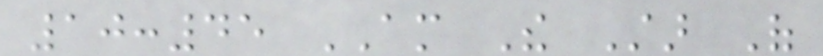10:45 AM The Star Of
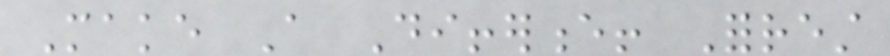Make A Difference! Forrest
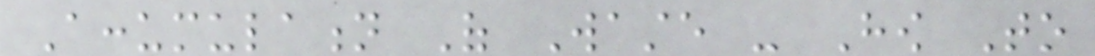Accumulation Of Waste - How To
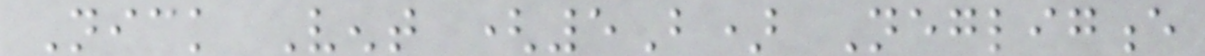Nick Vent (5B) Negligence
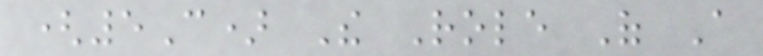(5C) The Role Of A
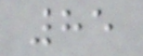85
